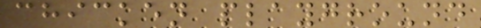chicken playground
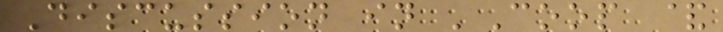Discussion in 'Coop &
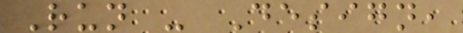Run - Design,
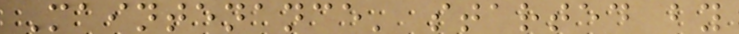Maintenance' started by
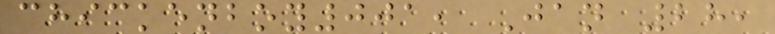chickenboy001, Jan 28,
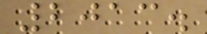2013.
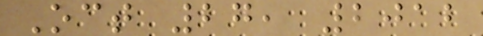Oct 27, 2012
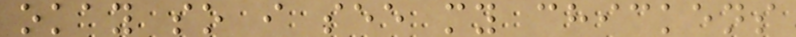okay so i see my chickens
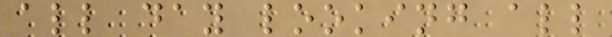all day looking all
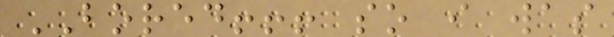BORED!!! so i was
